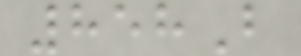858B
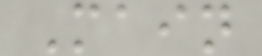Main
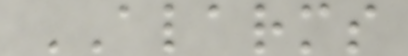ALARMS
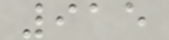915
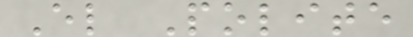El Polite
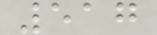517
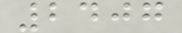2407
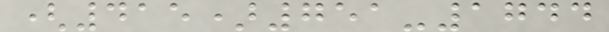(415)751-1744
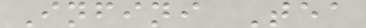Infini Tea
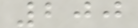200
